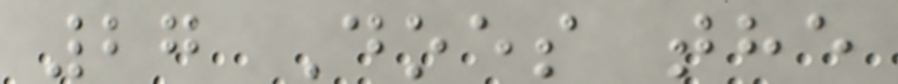27 Does the
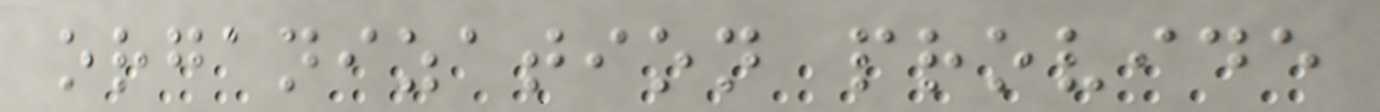organization provide
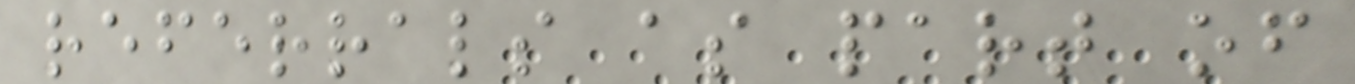referrals as part of
